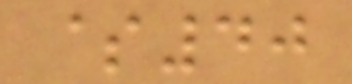$40
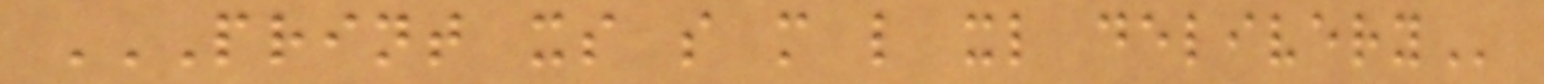PRINT XS S M L XL DELIVERY
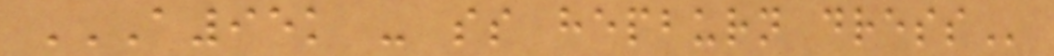A95K - SS HEPBURN DRESS
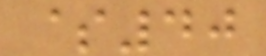$40
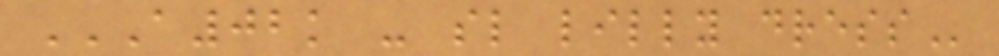A02K - SL LILLY DRESS
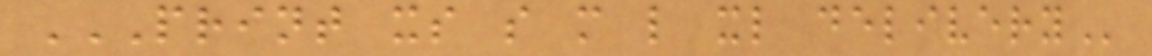PRINT XS S M L XL DELIVERY
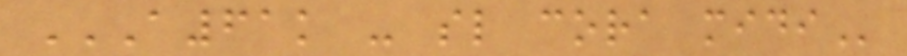A61K - SL CORA MIDI
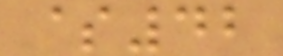$42
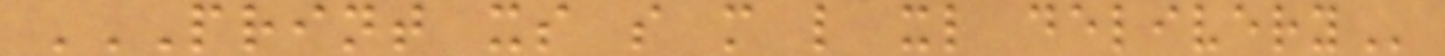PRINT XS S M L XL DELIVERY
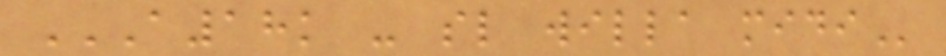A18K - SL WILLA MIDI
